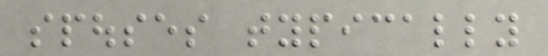spouses typically
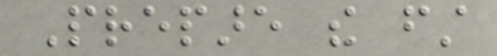Prepare the first
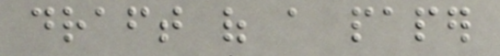draft of a paper
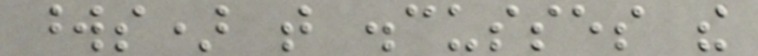words) that discusses the
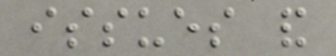issues and
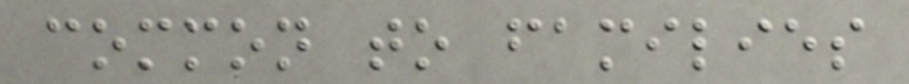common to families
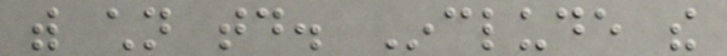with children today. Include the
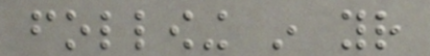following in your
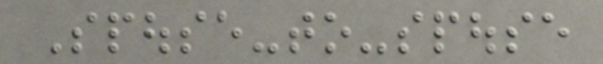Spouse-to-spouse
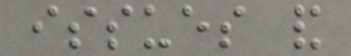issues and
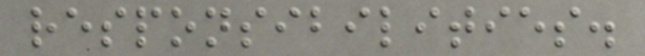responsibilities.
